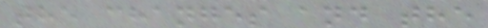the changes and the
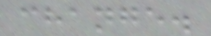change.
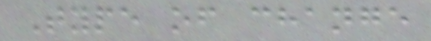Type of change
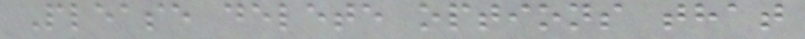Please delete options that
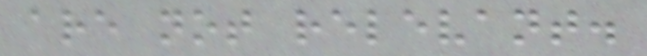are not relevant.
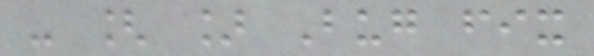- [ ] Bug fix
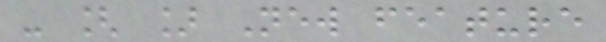- [ ] New feature
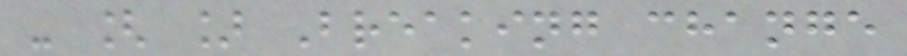- [ ] Breaking change
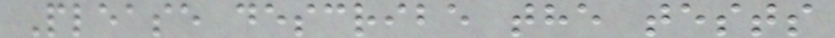Please describe the tests
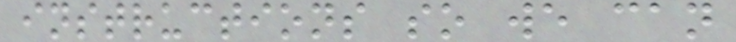instructions so we can
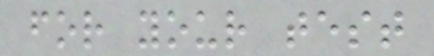for your test
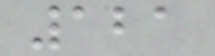121
